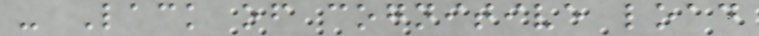- Lack of cognitive load
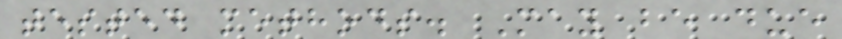tested methods. May be due
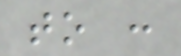to :
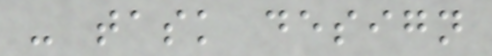- task design
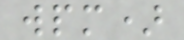wpm)
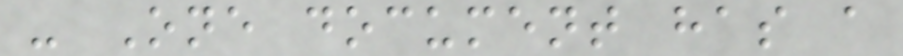- One document has a
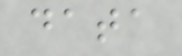data
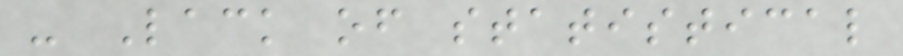- Lack of statistical
